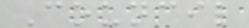Council
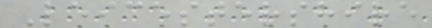Leicestershire
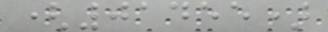(01455)
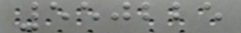550225
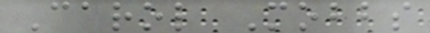Carol Mobbs
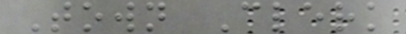Town Clerk
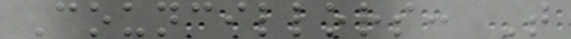Councillors: T
